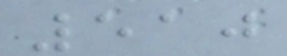510
